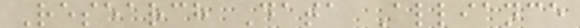Research Data Alliance
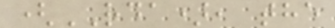(RDA), the
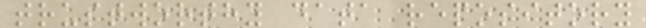trustworthy data repository
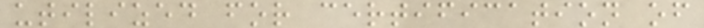utilized for certification of
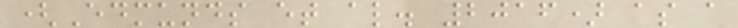(Edmunds et al. 2016) as a
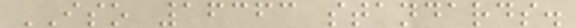ISO 16363 standards.
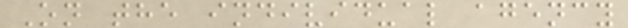On the individual agency
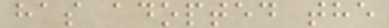has adopted the
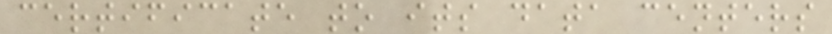certificate to its data centers
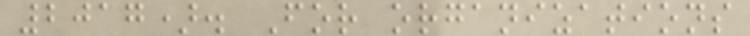2017). For organizations
